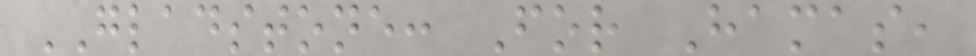GLADSTONE: For Hamas,
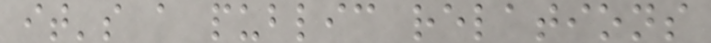it's a public relations
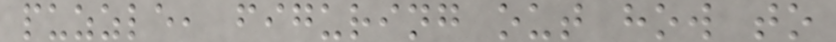puzzle, figuring out how to
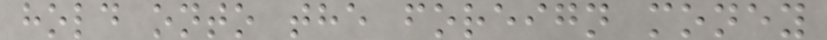hold onto the foreign money
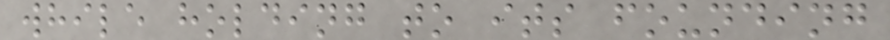while holding to its founding
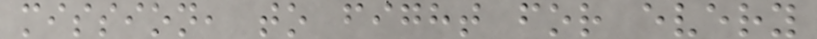mission, to fight for every
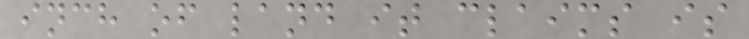inch of land it claims is
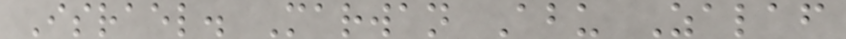Israel. Marwan Abu Zalaf
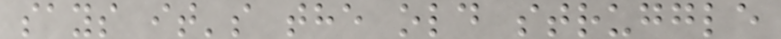says it's the old struggle
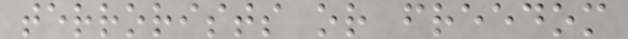terrorists or freedom
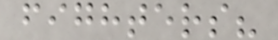fighters?
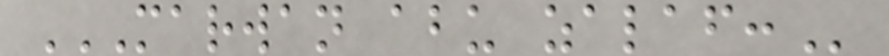MARWAN ABU ZALAF:
